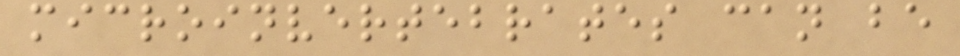microinvertebrates can be
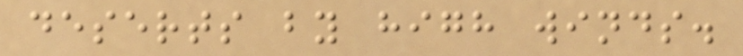deserts by high winds.
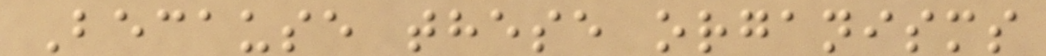Because these organisms
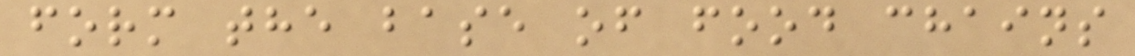form the base of food chains
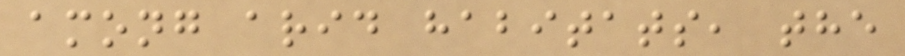among arid habitats, the
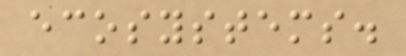ecosystems.
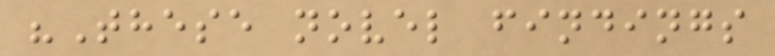"These novel findings
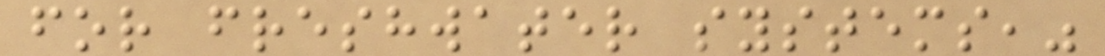for freshwater systems,"
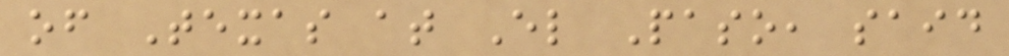of Texas at El Paso, said
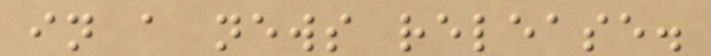in a news release.
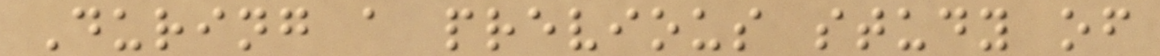During a previous study of
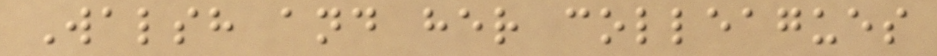Walsh and her colleagues
